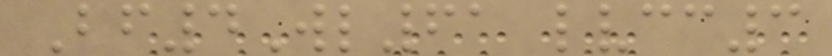Bf4Wl61 lvcc3
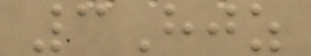3Hjz
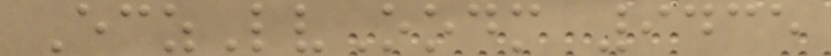EczLvOodm 9435
